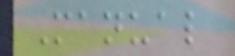Manual
